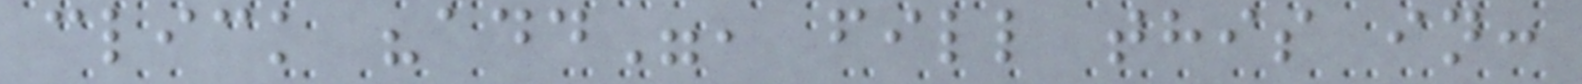click "add", fill this in:
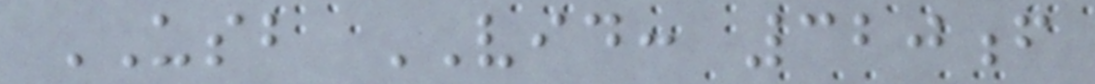USB VID: 320f
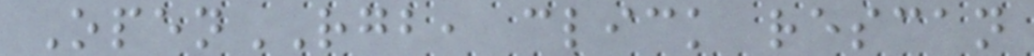OpenRGB, click rescan
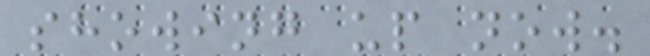showing up now.
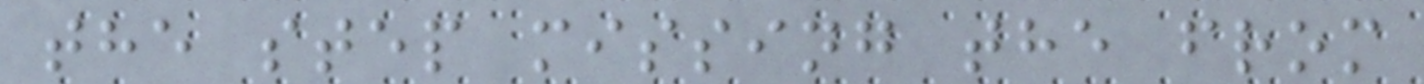the step missing the from
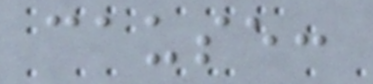cause:
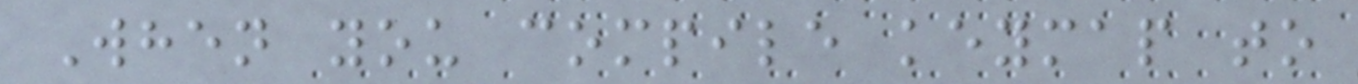When you compile keymap to
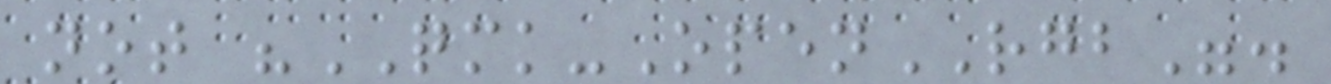not "QMK-OpenRGB".
